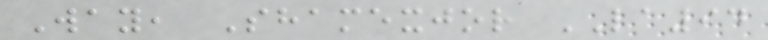Way, Shamexjor LA94
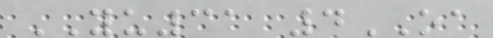YU31 4OA
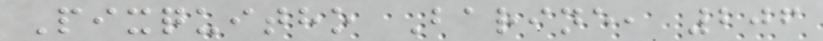Pixquitho Barine, 206
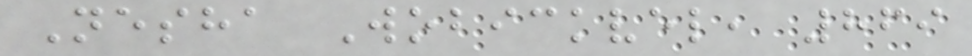Nesha Wobickvel, 869
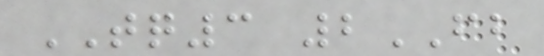TQ3 2FB
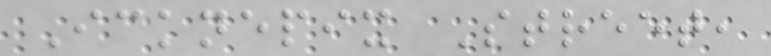Icknepix Street,
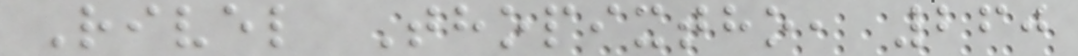Rivel Thopixtho, 260
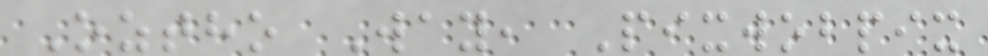Oztho Way, Pixwobpix
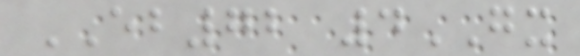EB72 4GX
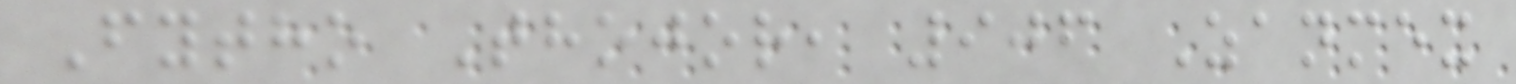Fytho Thojor, 906 Zanmex
